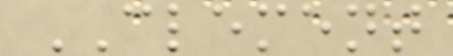CLEMENT
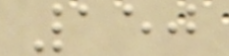150
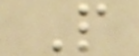P
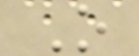O
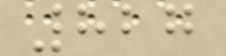827
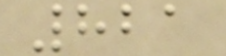821
